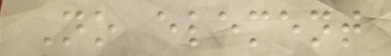No element
